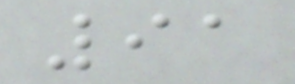91
